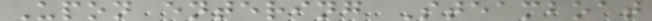Upon entering Steamboat
